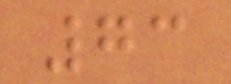73
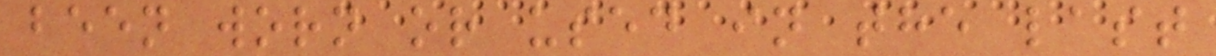been worn or used in the last
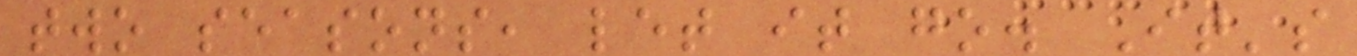two seasons, let it go. It's
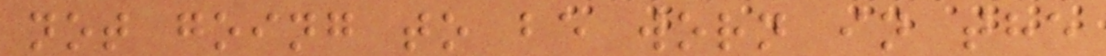not going to be worn in the
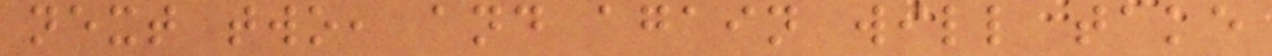next two, and again will take
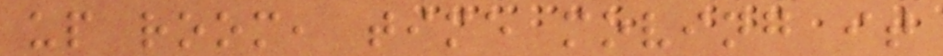up room, time moving it
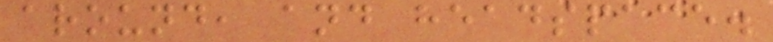around, and headspace.
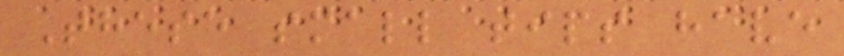These small tips have
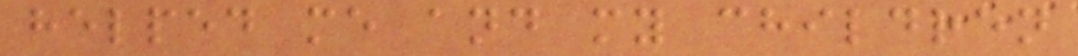helped me and my children
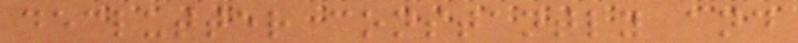declutter constantly and
